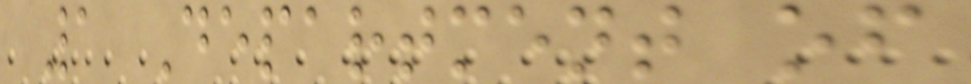1 Department of
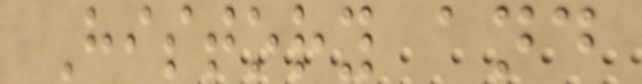History and
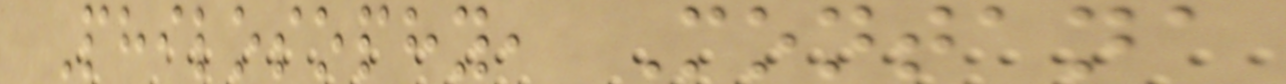Philosophy, Montana
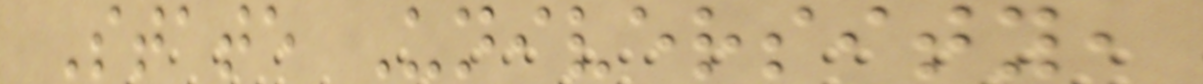State University,
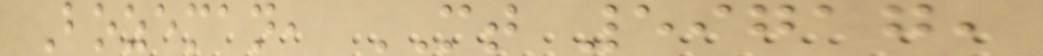Bozeman, MT 59717,
